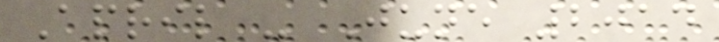April - June 2014
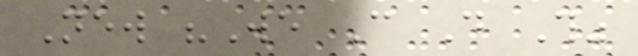New "We Can Do This"
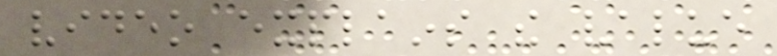video explains the value
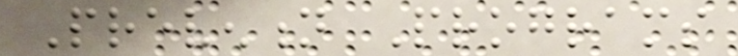Prevention Programs
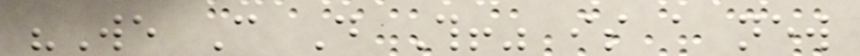"We Can Do This!" is a new
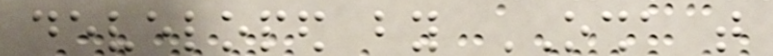developed by OSHA that
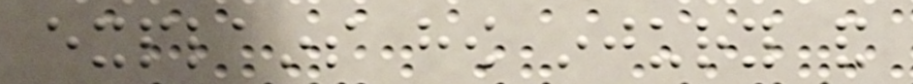explains how injury and
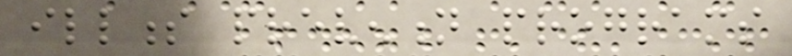illness prevention programs
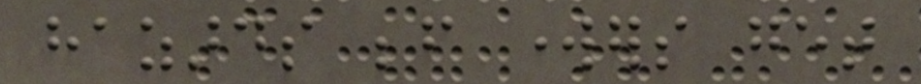hazards before workers get
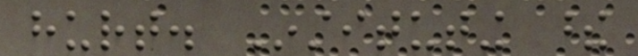hurt. Instituting these
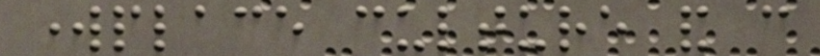workplace culture and can
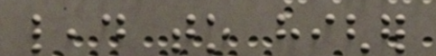lead to higher
